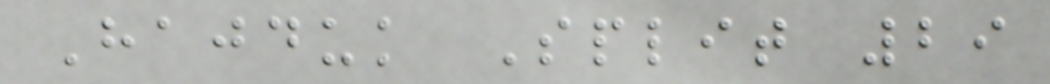Hajduk Split 29
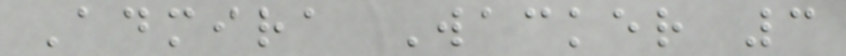Admira Wacker 3
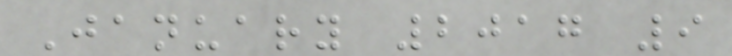January 2017 9
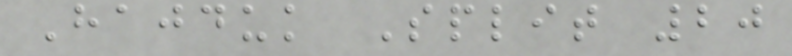Hajduk Split 20
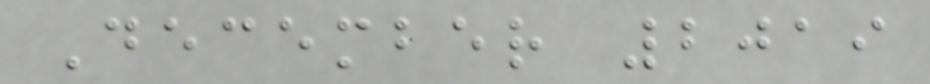December 2019
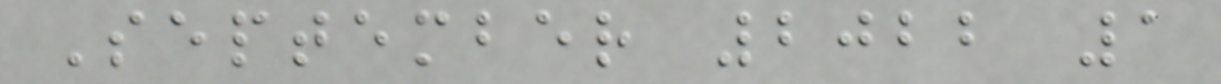September 2022 1
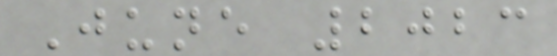June 2023
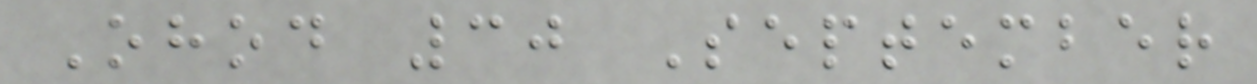Ohod 30 September
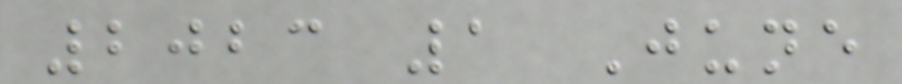2023 1 June
